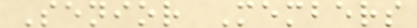Senior Members
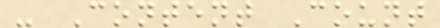- Content Count
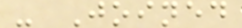- Joined
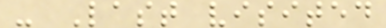- Last visited
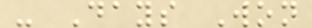- Days Won
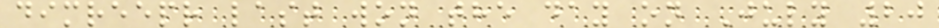dimreepr last won the day on July 20
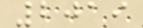2019
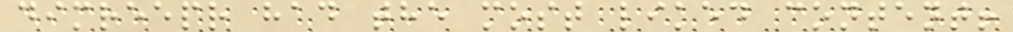dimreepr had the most liked content!
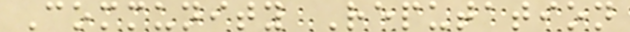Community Reputation
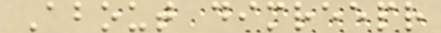About dimreepr
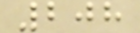208
